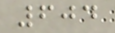604
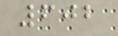602
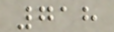718
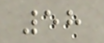58
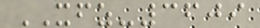XFZ-3609
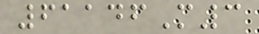61146M3
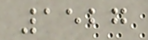1527
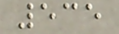535
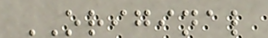ORIGINAL
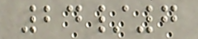24/7
